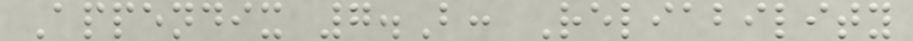Appendix 7.B: Reliability
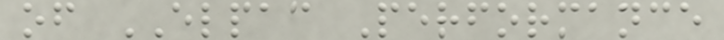of ELPAC Performance
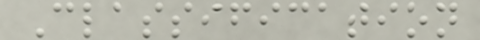Classification
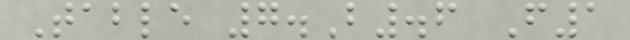Table 7.B.6 F1
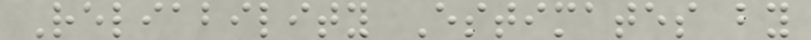Reliability Estimates by
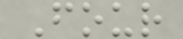Four
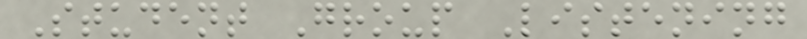Student Group Listening
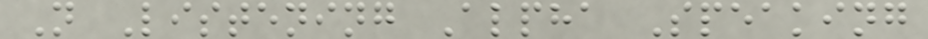N Listening Alpha Speaking
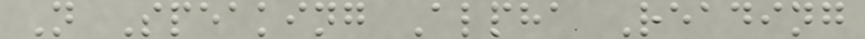N Speaking Alpha Reading
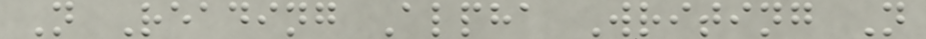N Reading Alpha Writing N
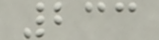233
